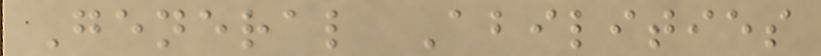General Abilities
